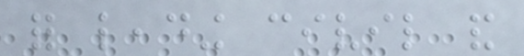for leading civil and
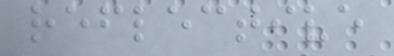reflective
